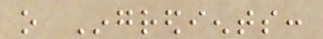o Ingredients:
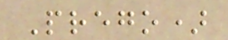Prego)
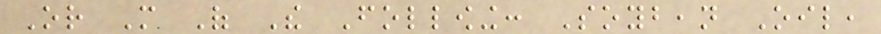Or More Of The Following: Soybean Oil,
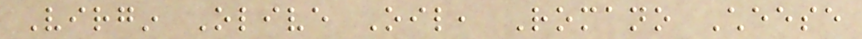Virgin Olive Oil, Romano Cheese
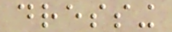dressing
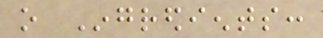o Ingredients:
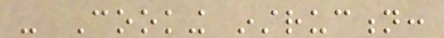- Cooking instruction:
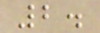2.
